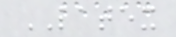LATEX
